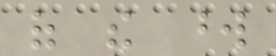of the word
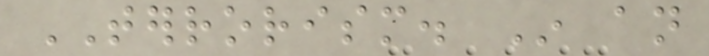TERRORISM. In an
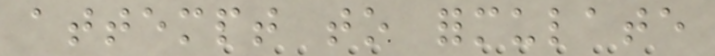attempt to formulate
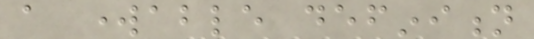a workable definition
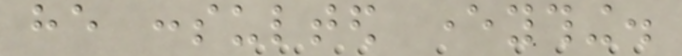he consulted everything.
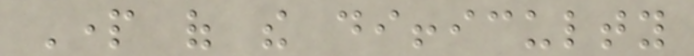Part of the difficulty
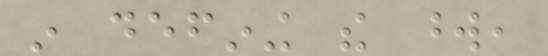in defining the word,
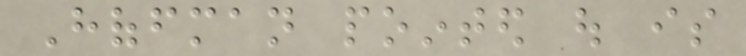Hoffman pointed out is
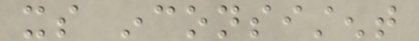its inconsistent
